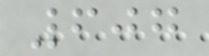607
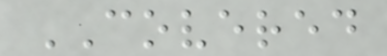COVERED
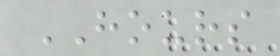HOURS
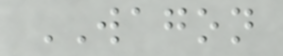WAGON
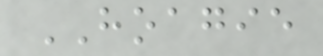HOAGIE
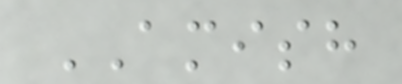AMISH
